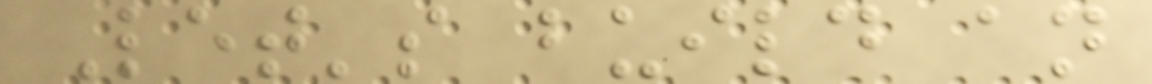Let's build an
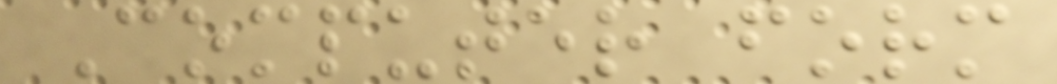Computer form
